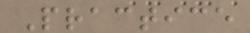Practice
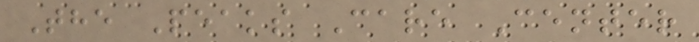The Peaks Care Center
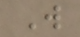W
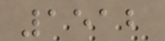1512
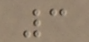3
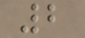2
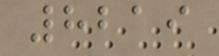8219
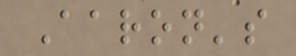Aaron's
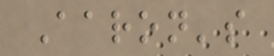Aaron's
